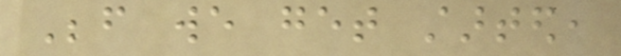Before we get started,
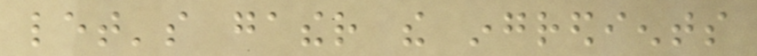let's gather the ingredients
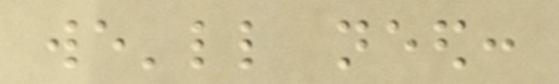we'll need:
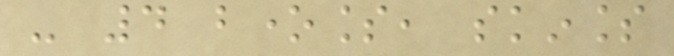- 4 boneless, skinless
